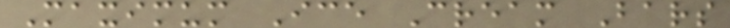Maximum Ice Cream Bars
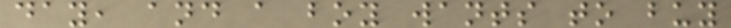day, and a boy wants to buy
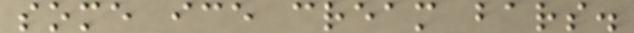some ice cream bars.
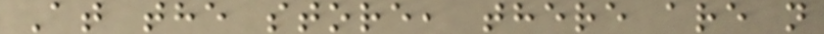At the store, there are n
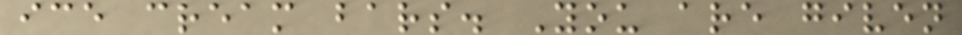ice cream bars. You are given
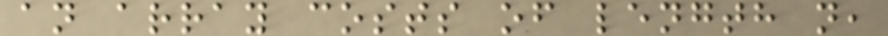an array costs of length n,
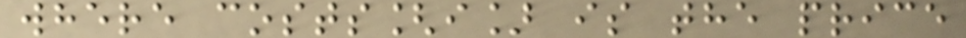where costs[i] is the price
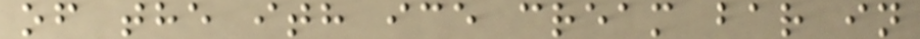of the ith ice cream bar in
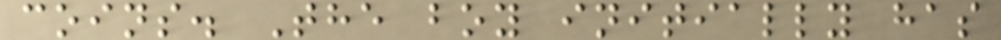coins. The boy initially has
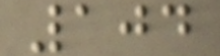104
